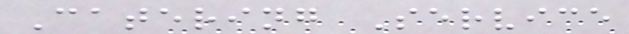Catering Service
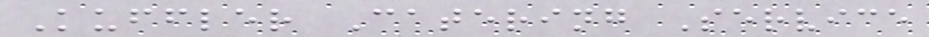Kuffler Catering Service
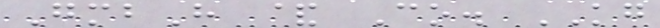GmbH & Co. KG
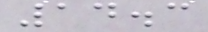14.3
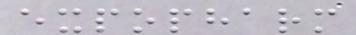expopharm
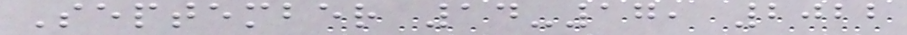September 14-17, 2022
